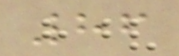86
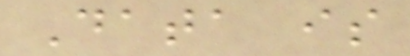Data is
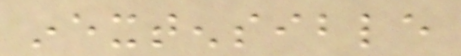inextensible
